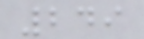249
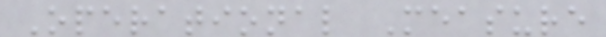Operational Measure
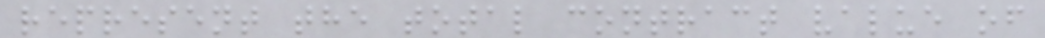represent the total contract value of
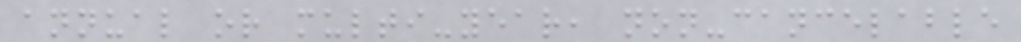annual or multi-year, non-cancelable
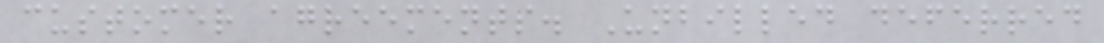customer agreements. Unbilled deferred
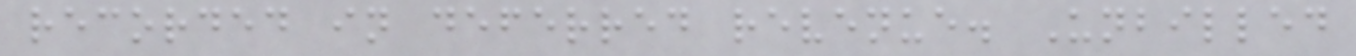recorded in deferred revenue. Unbilled
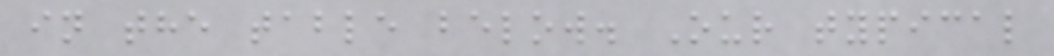in the table below. Our typical
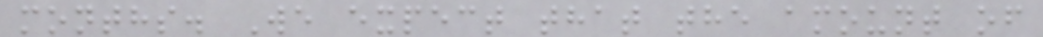months. We expect that the amount of
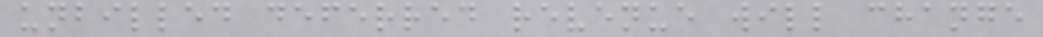unbilled deferred revenue will change
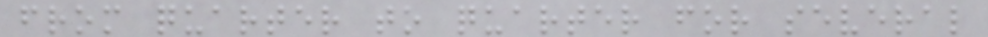from quarter to quarter for several
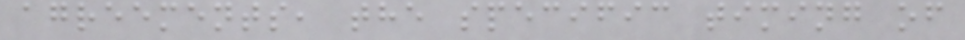agreements, the specific timing of
